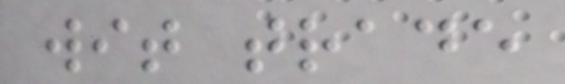wit trade
